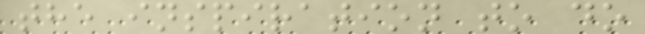the inspiration to do
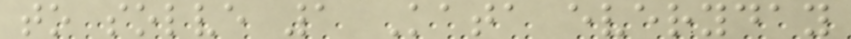to solve 1 Kata everyday
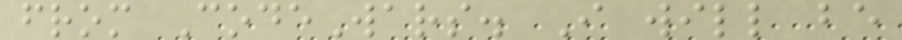from CodeWars. I will be
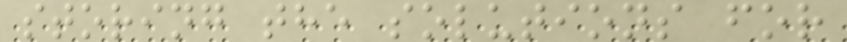storing the solutions for
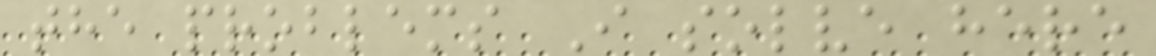the problems I solve here
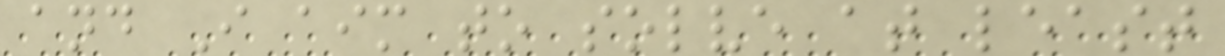and I aim to solve at least
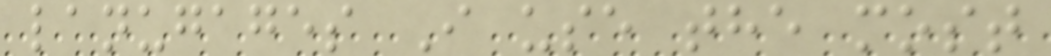lanugages I use the most
